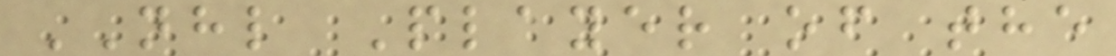NHL Player of the
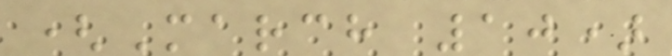(March 10)
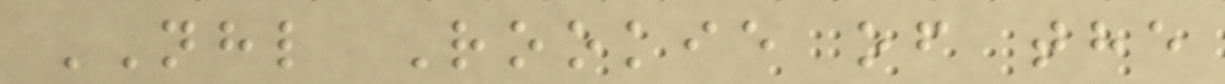NHL Rookie of the
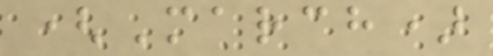(March)
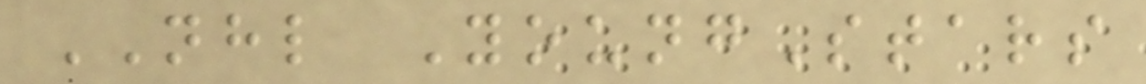NHL YoungStars
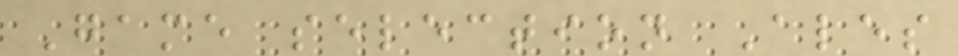Game selection Ales
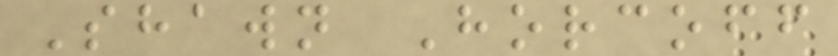Shawn Horcoff
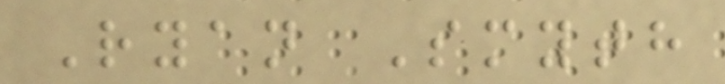Ryan Smyth
